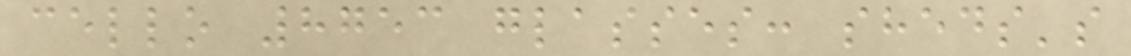cello 8753 glasses: sheds's
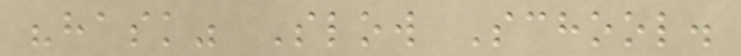"hask" Slow School.
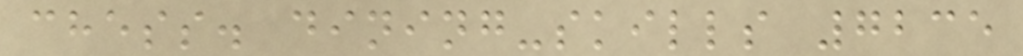chess. dining-skills 7235
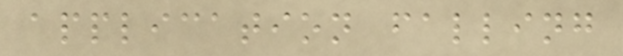application falling
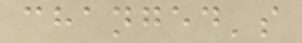changed's
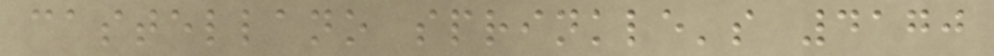castellano sprinkle's 4170
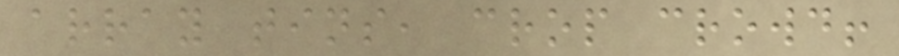array tins, crop crowd!
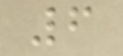6
